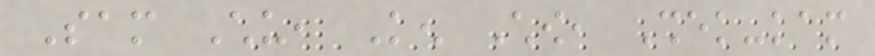Sam Chu, Ken Chow, Shek-kam
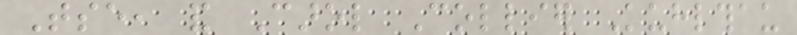Tse, and Carol Collier Kuhlthau
